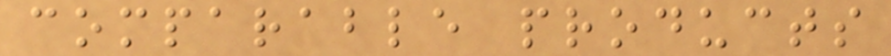comparable products
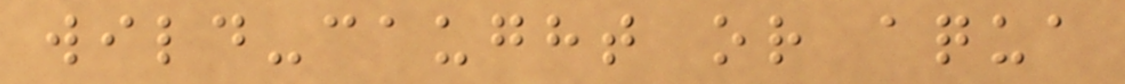wild-caught or aqua
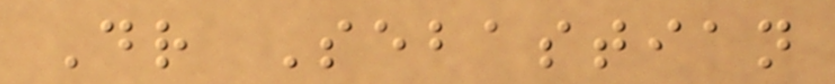Dr Sebastian
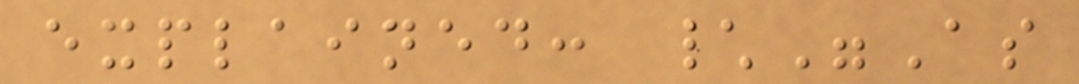explained: \"As
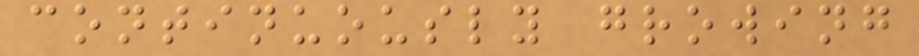continuously growing
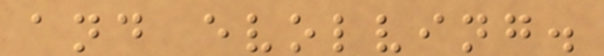and evolving.
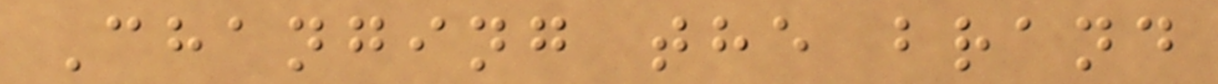Changing the brand
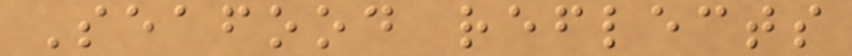Seafood reflects
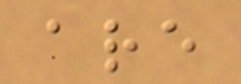are
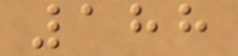188
